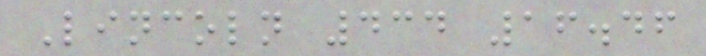Lincoln 434 16.46
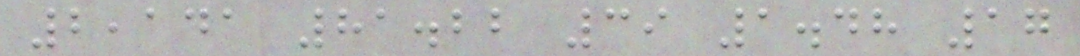2,141 81.22 39 1.48 17
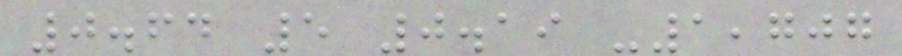0.64 5 0.19 -1,707
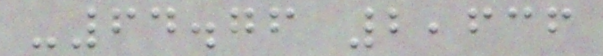-64.76 2,636
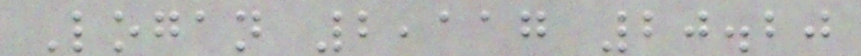Logan 2,117 20.20
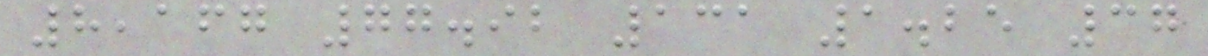8,167 77.92 131 1.25 37
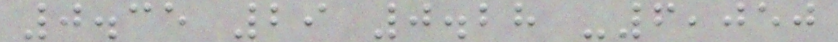0.35 29 0.28 -6,050
